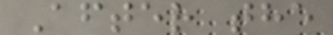After the
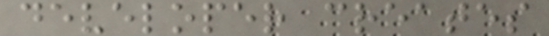developer creates
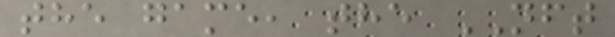the game, the NFT
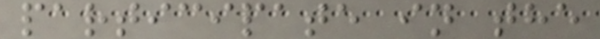participate in the
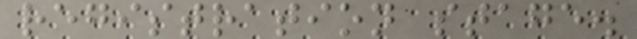registration stage.
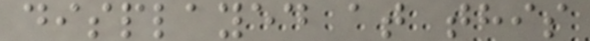displayed at this
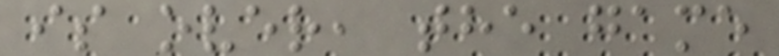is over, the game
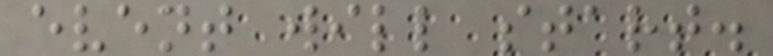event will start.
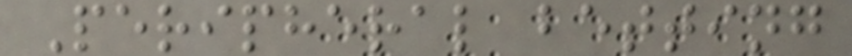Peripheral betting
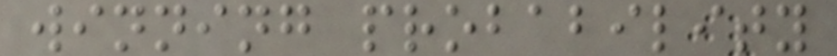winning probability
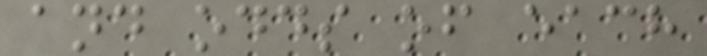and odds of each
